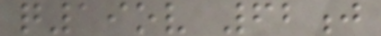q19ov 62j
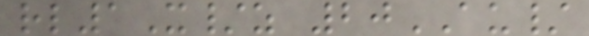rl1X/z 20AU/
